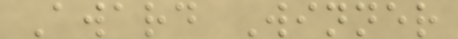Award Winner
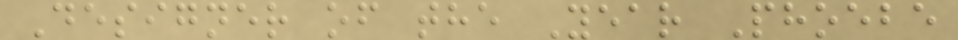Designer of the Year Phoebe
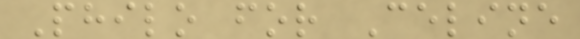Philo for Celine
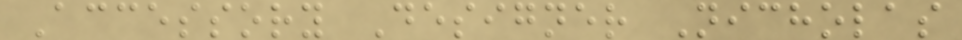Accessory Designer Nicholas
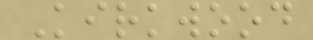Kirkwood
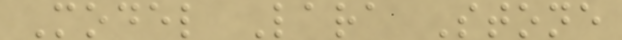Model Lara Stone
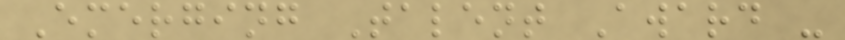Emerging Talent Award -
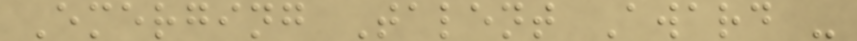Emerging Talent Award -
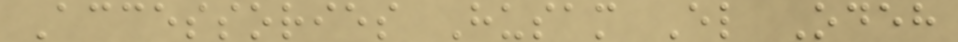Accessories Husam El Odeh
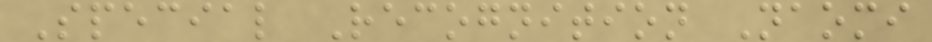Special Recognition Naomi
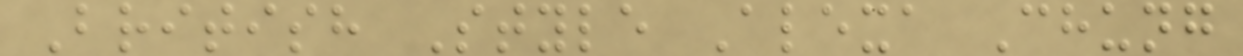British Style Alexa Chung
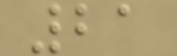21
